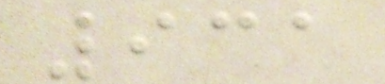931
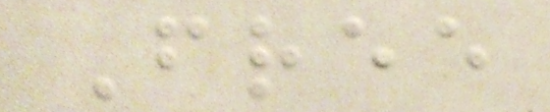Free
